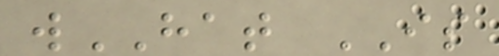wHAT IS
